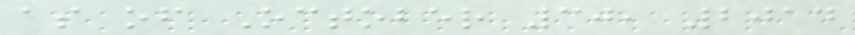as of October 30, 2014
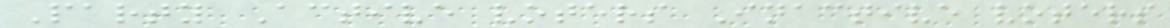Party Active voters Inactive voters
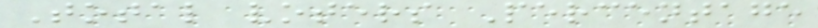Total voters Percentage
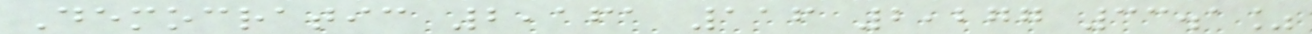Democratic 2,161 116 2,277 33.1%
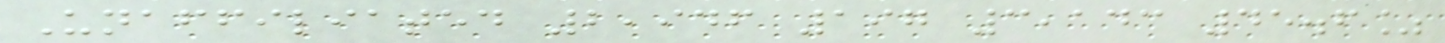Unaffiliated 2,946 197 3,143 45.6%
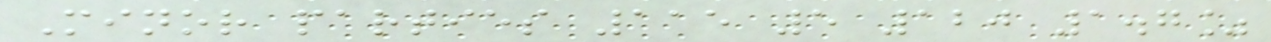Minor parties 115 5 120 1.7%
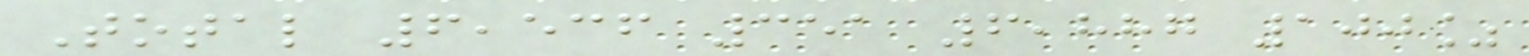Total 6,536 351 6,887 100%
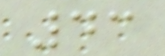43
